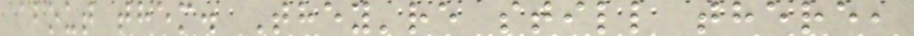about them. They're still there,
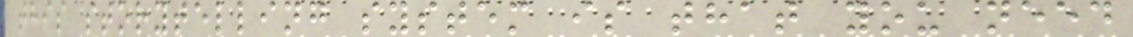this storytelling system is that you need
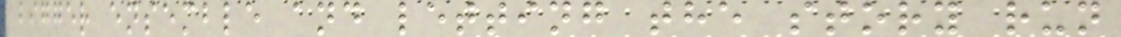bigger ensemble and letting the story run
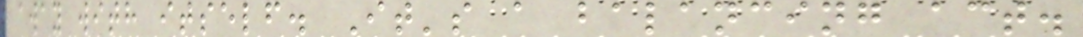away with itself. It's a balancing act.
